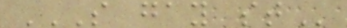S GAY ST
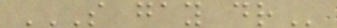S GAY DR
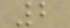2
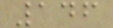146
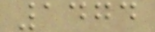1474
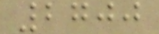2700
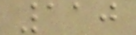110
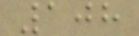108
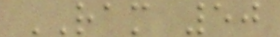RAM 50
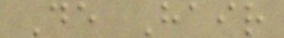De Hair
